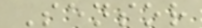Sensor
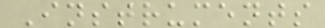Instruments
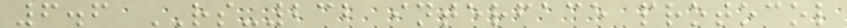6.6 RS-232 interface protocol
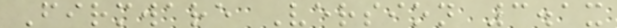Firmware Version 3.1x
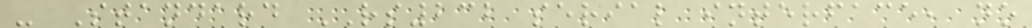- Standard RS232 serial interface, no
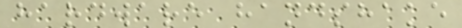hardware handshake
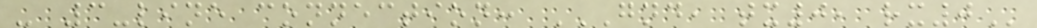- 3-line connection: GND, TX0, RX0
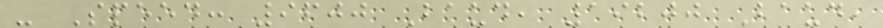- Speed: 9600 Baud, 19200 Baud,
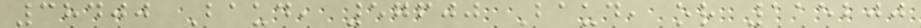38400 Baud, 57600 Baud, or 115200
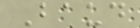Baud
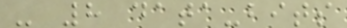- 8 data-bits
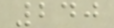240
